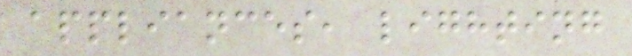appliances, lighting
